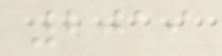2019
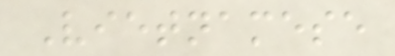Vietnamese
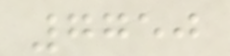7750
